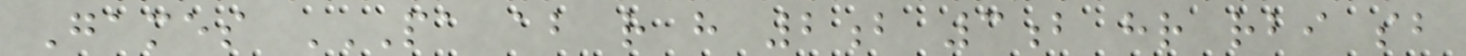Games PA AB R H 2B 3B HR RBI SB
